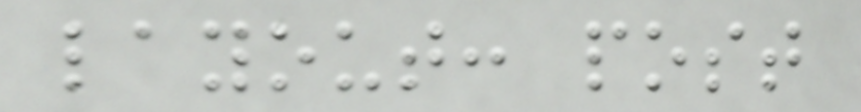layout: post
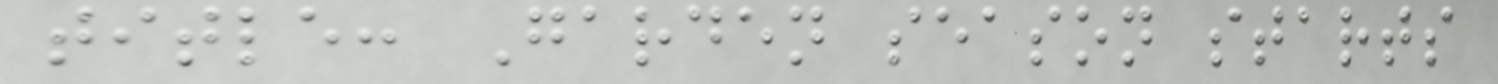title: Garden season starts
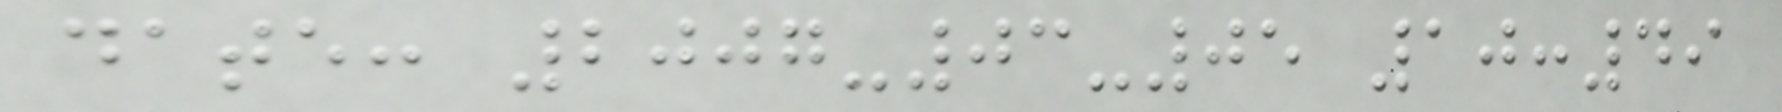date: 2007-03-05 10:49
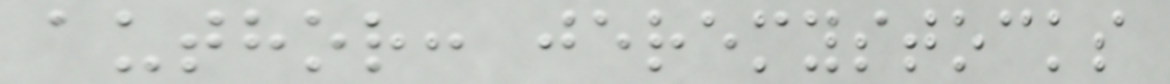author: jeremystocks
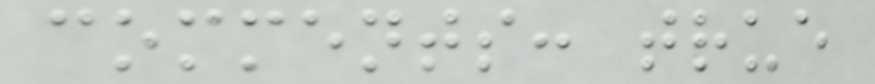comments: true
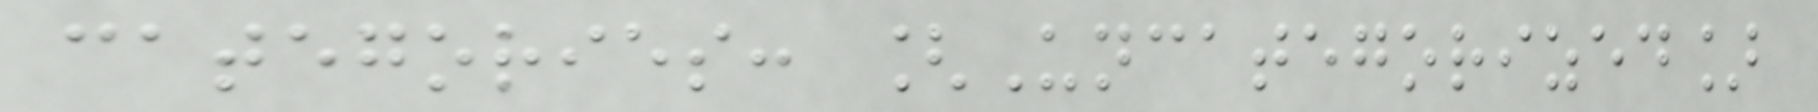categories: [Uncategorized]
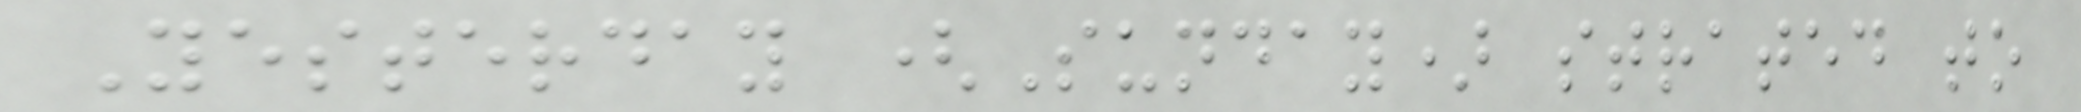Yesterday (Sunday) strated to
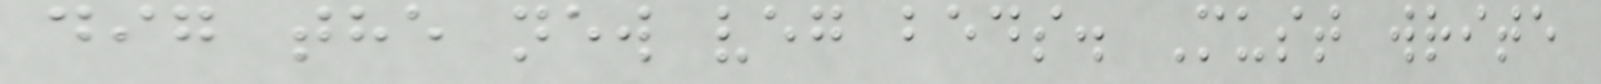dig the new veg beds. Must write
